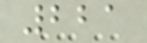221
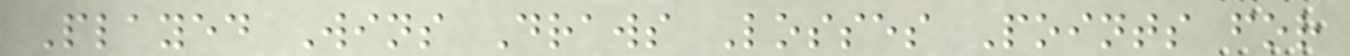Played Wins Draws Losses Points for
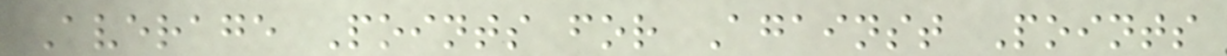Average Points for Against Points
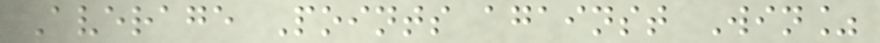Average Points against Win%
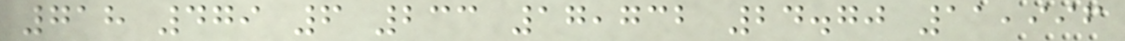718 479 6 233 17,732 24.70 11,996
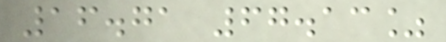16.71 67.13%
